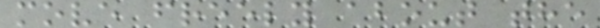move freely about the
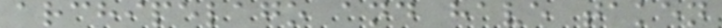archipelago and have taken
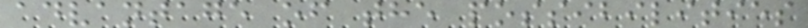advantage of the possibilities
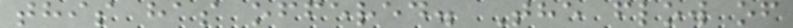this has offered. The flow of
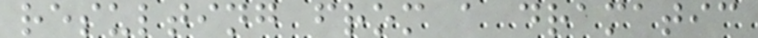resulting from a dramatic
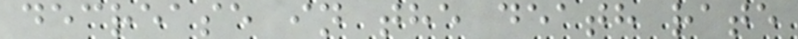decrease in the death rate
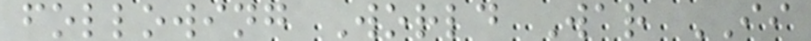following World War II
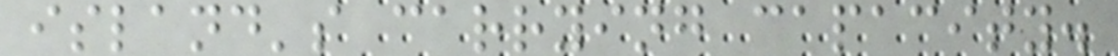island's carrying capacity.
